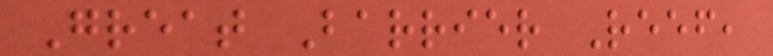Great Barrier Reef,
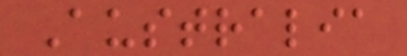Australia
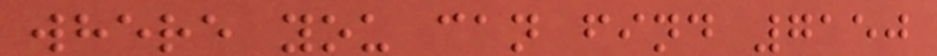where you can find 7150
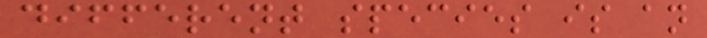different species is an
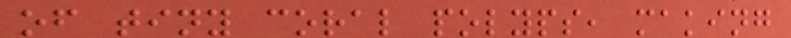of tiny coral polyps, making
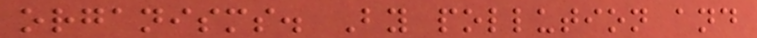organisms. By pollution and
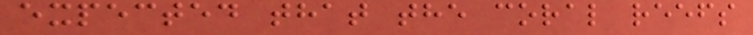expected that the coral reefs
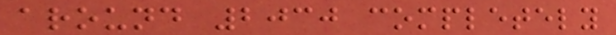around 2030 completely
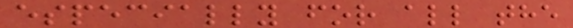especially for all the
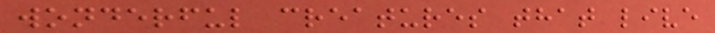wonderful creatures that live
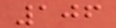106
